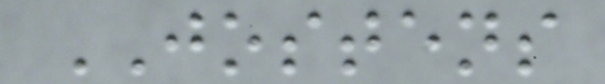JOSTENS
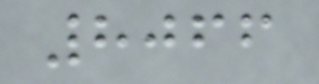8066
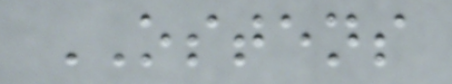OSTENS
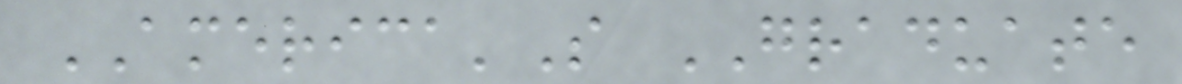AMERICA'S GRADUATE
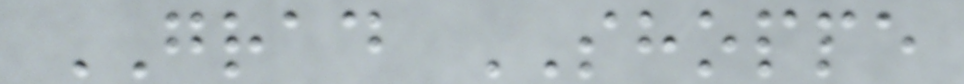GRAD SHOPPE
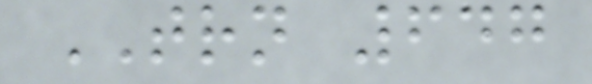TRN 647
